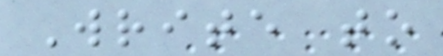Write to
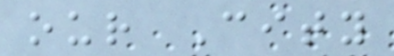our City
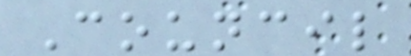Council
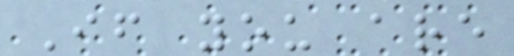If you are
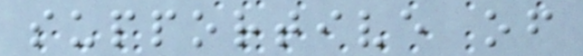supportive of
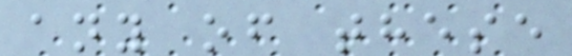any of these
